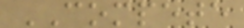COMPETE
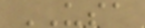USA
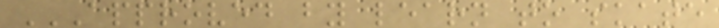APPROVED BY LEARN TO SKATE
